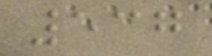537
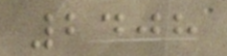2408
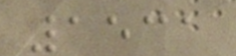1531
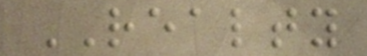REALTY
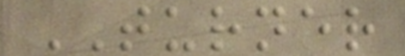TURNER
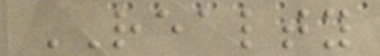REALTY
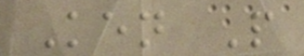Ken P
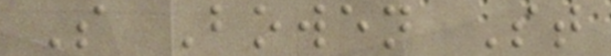S Bowen St
